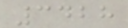3428
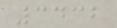3432
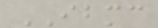IBMC
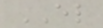EL
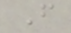F
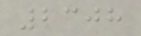2308
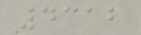4312
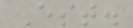Est.
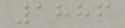1886
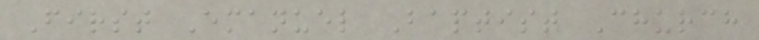First Emanuel Baptist Church
